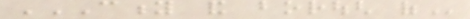CITY AND BOROUGH OF
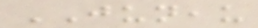JUNEAU
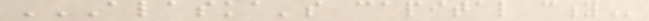ALASKA'S CAPITAL CITY
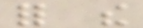for the
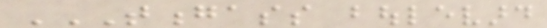TONGASS BOULEVARD
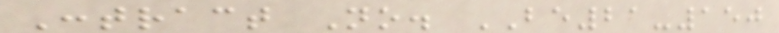Contract No. BE21-150
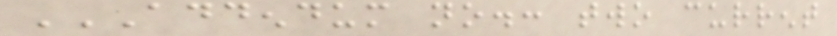ADDENDUM NO.: TWO CURRENT
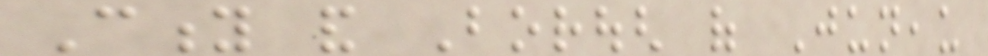City and Borough of Juneau
